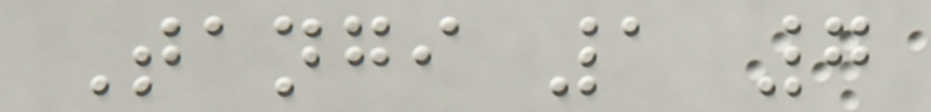Tangi 1 7
